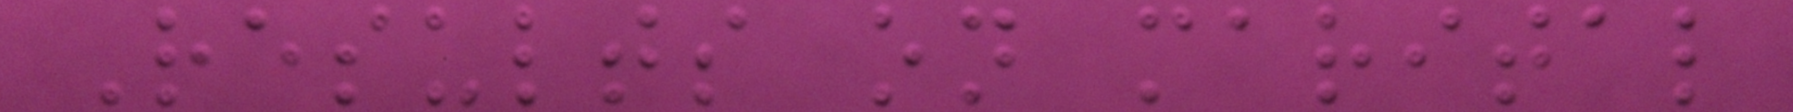Results on marital
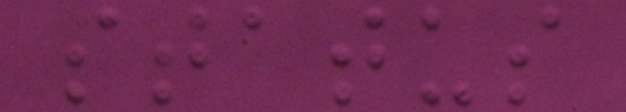status
